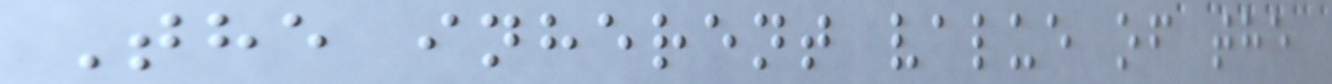The inherent value of the
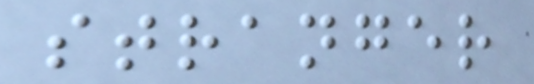stranger
